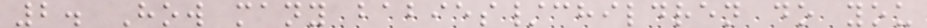2. How many babies/children do you
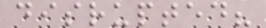disrupted?
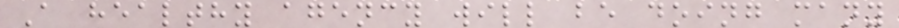A healthy agency will be doing many
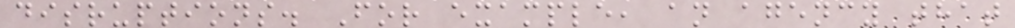disruptions. For example, an agency that
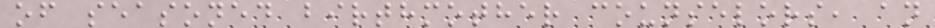of seasoned birthmother counselors, an
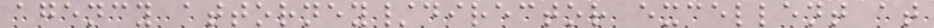agency attorney/director excellent at
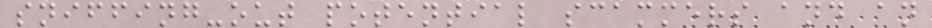sniffing-out potential scammers and an
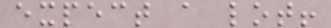expect a lot!
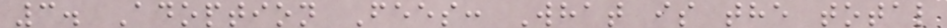3. Adoption Fees: What is the total
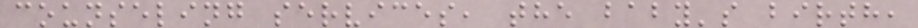counseling services, the baby's birth,
